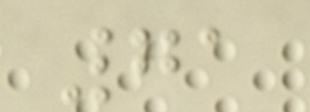71
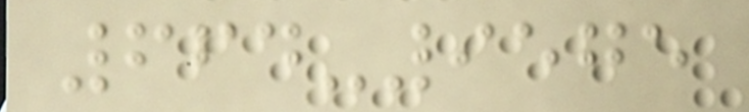664-9575
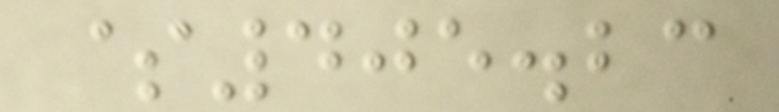$405.23
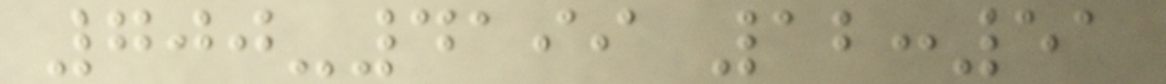700-4199 12:51
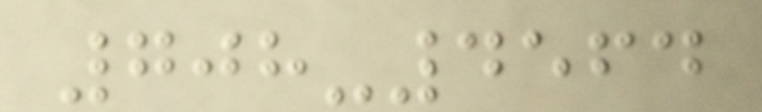708-4564
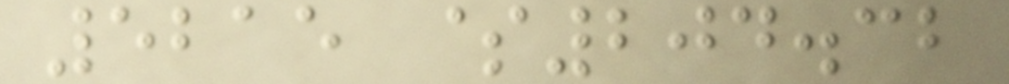5215 $204.32
